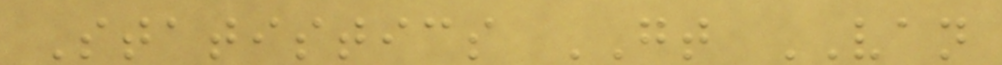Statistics GT VAN
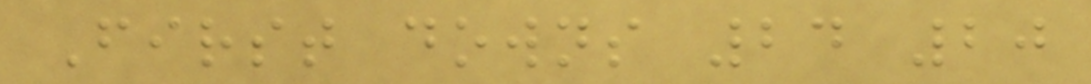First downs 24 20
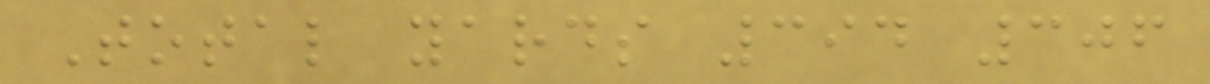Total yards 394 306
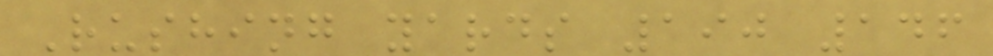Rushing yards 190 146
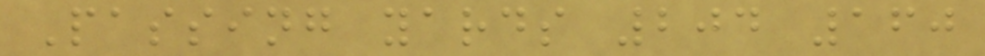Passing yards 204 160
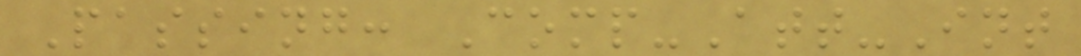Passing: Comp-Att-Int
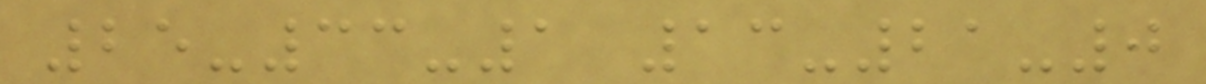25-33-1 13-21-0
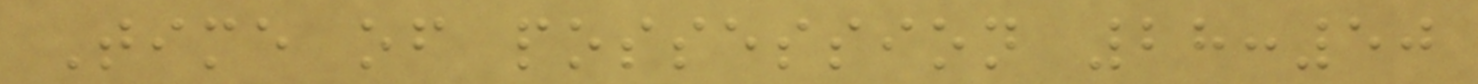Time of possession 28:50
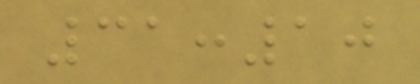31:10
